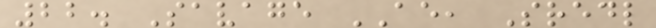22. Savage AE, Sredl
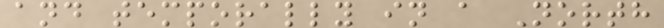and temporally in a North
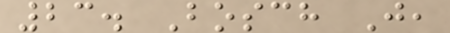23. Bosch J,
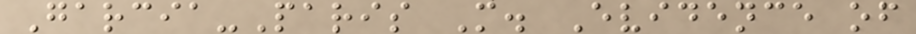Garcia-Paris M. Evidence of
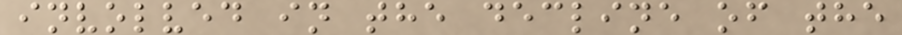involved in the decline of the
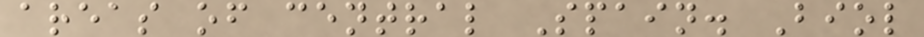areas of central Spain. Biol
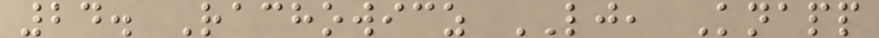24. Rachowicz LJ, Knapp
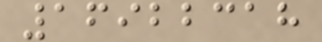16922318
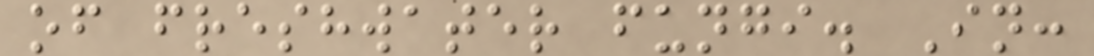of freshwater fungi. In:
